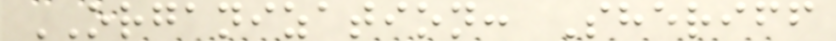ORGANIZATION: Sheriff
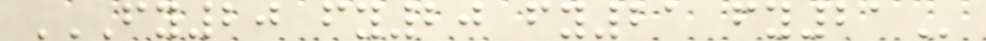FY20 FY20 FY21 FY21
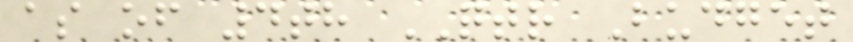as of 4th QTR Budget
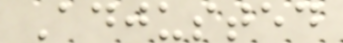Adjusted
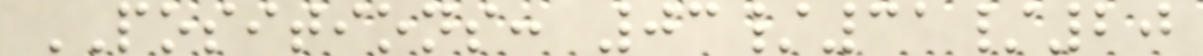POSITIONS: 03/31/20
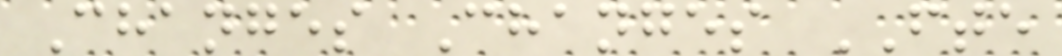Changes Changes FTE
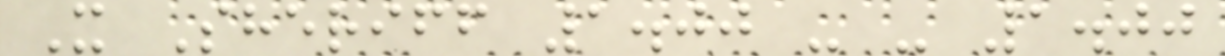X Sheriff 1.00 - - 1.00
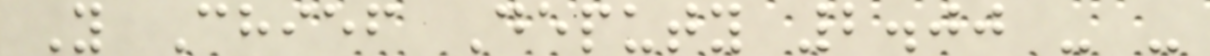Y Chief Deputy 2.00 - -
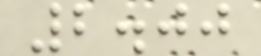2.00
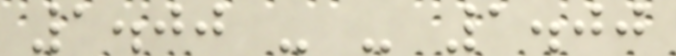1.00 - - 1.00
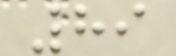89
